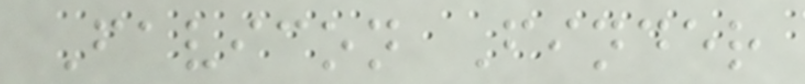Favicon Finder
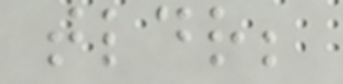tldr;
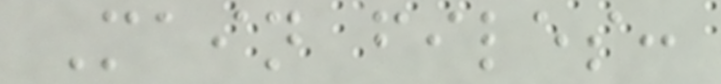Main files:
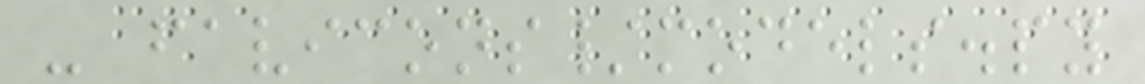- favicons/models.py
